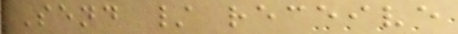Send / receive
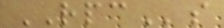RPCs
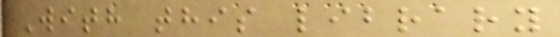With this library
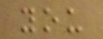you
